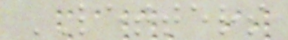LETTERS
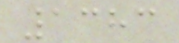1383
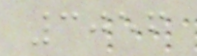3056
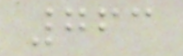763
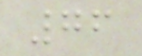76
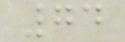74
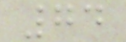74
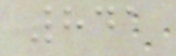841
